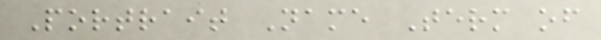Portrait Name Term of
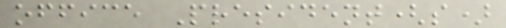office President(s)
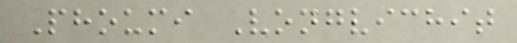Phoumi Vongvichit
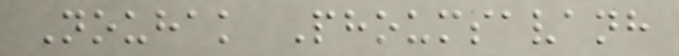Nouhak Phoumsavanh
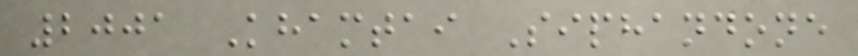2001 Khamtai Siphandone
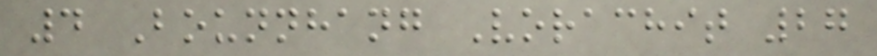4 Bounnhang Vorachit 27
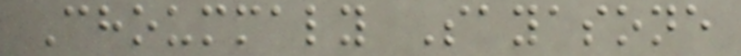Choummaly Sayasone
